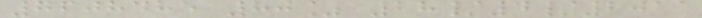7608485 80% 28/4/2011
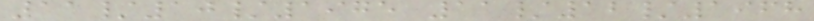11/10/1975 11/12/1968
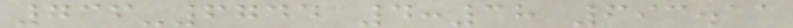736-6744 4:38 693.11
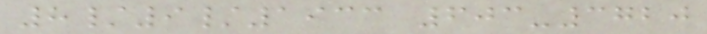8/9/1933 603-3720
